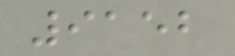9152
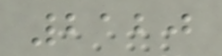2120
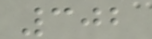302
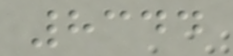8344
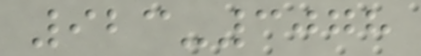923-3078
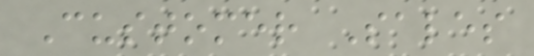Customer Sales
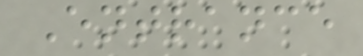Entrance
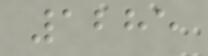1285
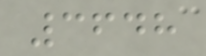3648
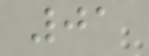01
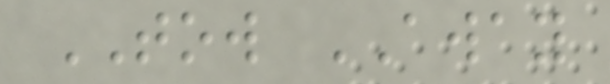TOW AWAY
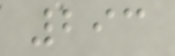293
